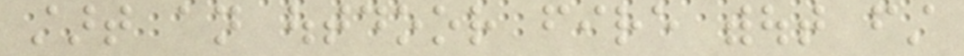start an outdoor fire without first
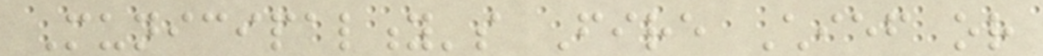Municipality's Fire Chief or
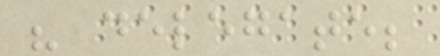his delegate;
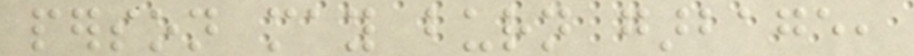person may burn garbage,
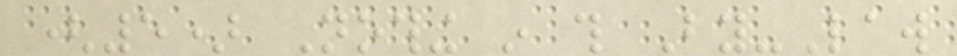(5) Nothing in this By-Law
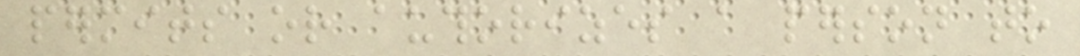permits or authorizes a person to
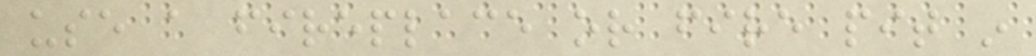use a fireplace or fire pit in
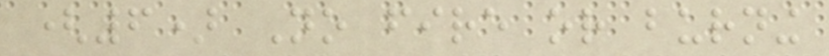(6) No fire or burning
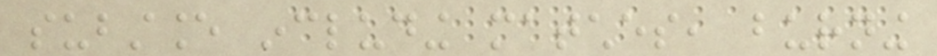substance including matches, burning
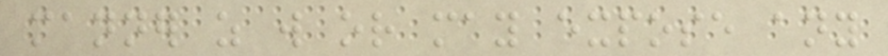manner as will or may expose any
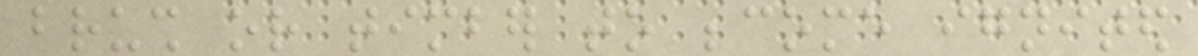brush or timber to become ignited
